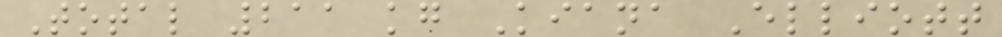Total 211 kg Kiana Elliott
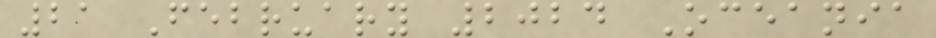21 February 2024 Oceania
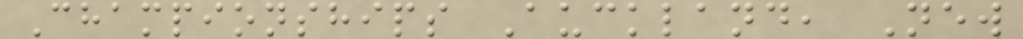Championships Auckland, New
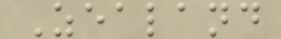Zealand
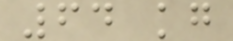64 kg
